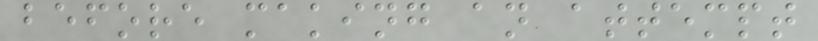before making an attempt
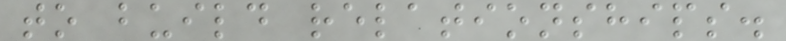to build relationships.
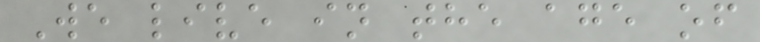We live in the age of
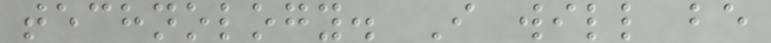technology. I will be
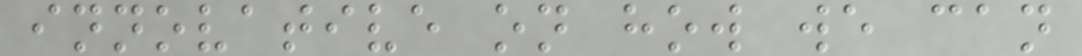innovative on how we can
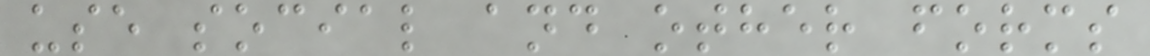use social and other forms
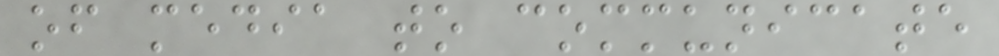of media to communicate
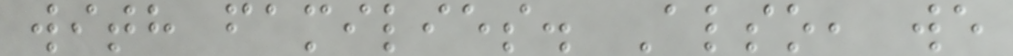with families. Also, we
